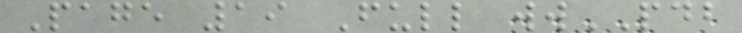Page 19 Full wwPDB
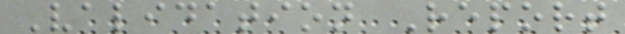Validation Report
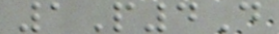1P4D
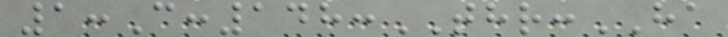1:C:148:THR:HA
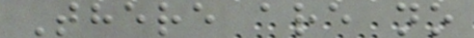There are no
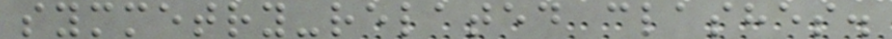symmetry-related clashes.
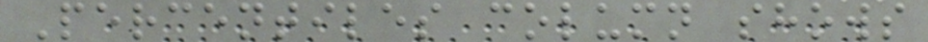Percentiles column shows
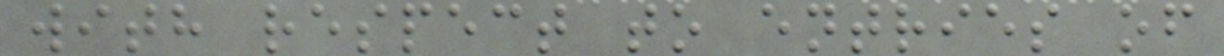with respect to entries of
